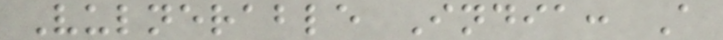Vulnerable India: A
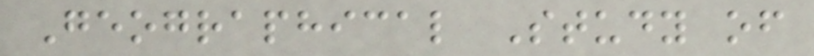Geographical Study of
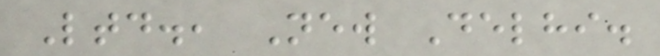Ltd., New Delhi.
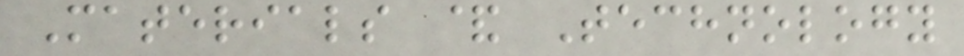Materials & Technology
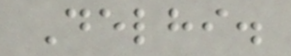Delhi.
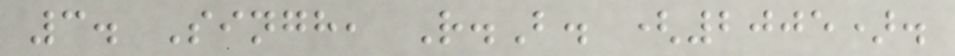3. Singh, R.B. (2005).
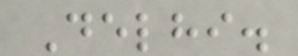Delhi.
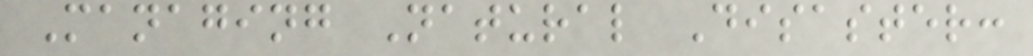Managing Natural Disaster:
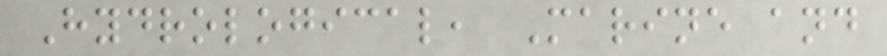Hydrological, Marine and
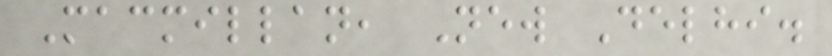Macmillan, New Delhi.
